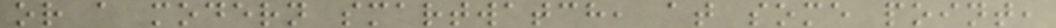or a modern smartwatch, at some point,
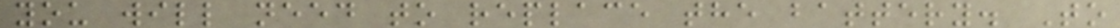you will need to replace the battery. To
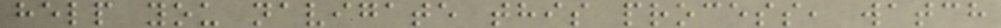help you navigate this process, watch
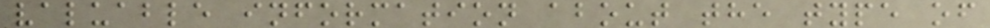valuable information about the type of
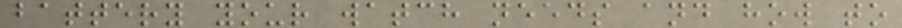battery your watch needs and how to
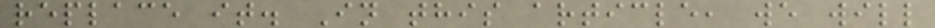replace it. In this article, we will
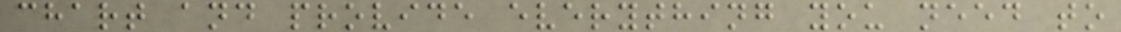chart and provide everything you need to
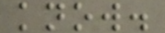know.
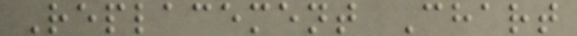Replacement Chart
